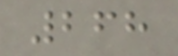268
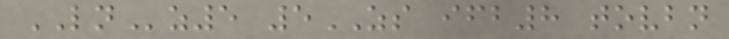LNz5 5ZS ifb8 tovbn
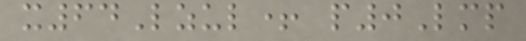x64Lzul+ p0Lmp
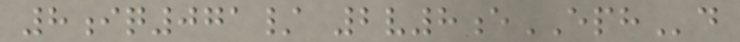8iq071/ 2v8eEPHd
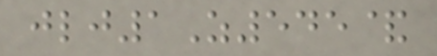jlj1Z545&
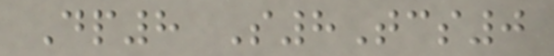Dp8 S8Tcs0
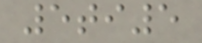5ti5
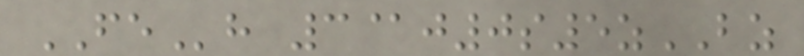FEh 3@j0s5zBZ
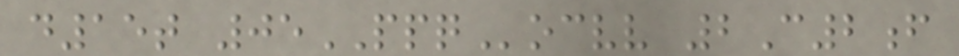d15t 05PPQocvv 2C2f
